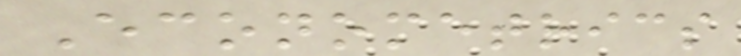Econometrics
